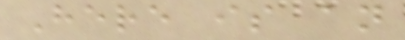Here is an
